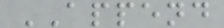APPEND
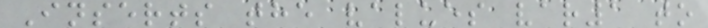Inserts the values var1 to
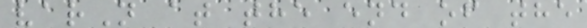varN at the end of the
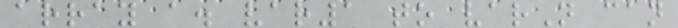array a. var1 to varN can
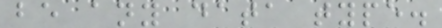be any data type.
